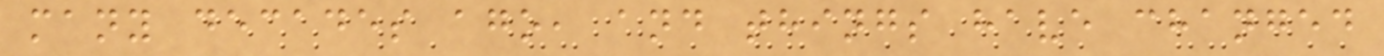many decades ago, and things have changed
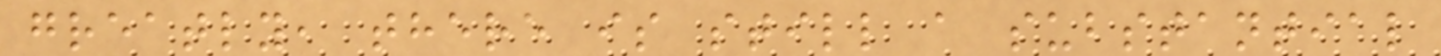greatly, there is still a substantial
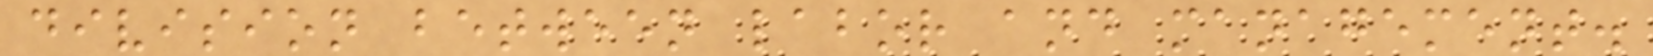division between labor and management.
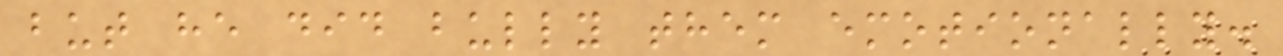but he did bully them emotionally.
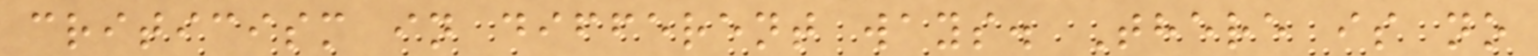criticism in different ways. There is no
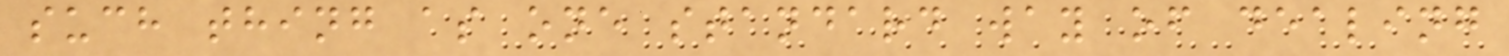such thing as one standard way of dealing
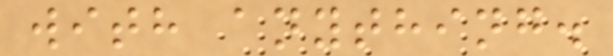with anything.
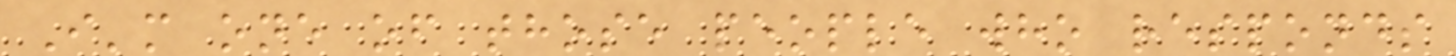I'm one of those people who responds
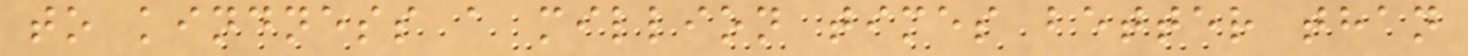to kindness a million times better than
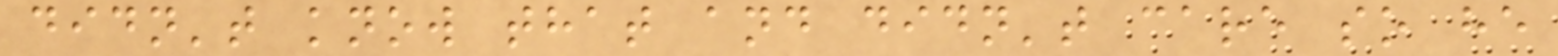didn't know that and didn't care so he
